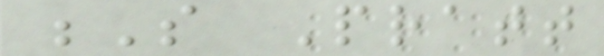S Pratt
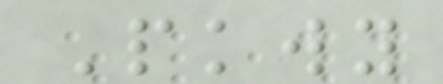Pkwy
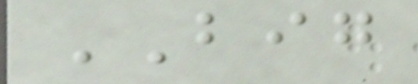BIG
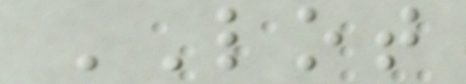LOT
